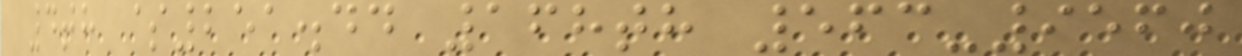4th $251.44 168th 563-9560
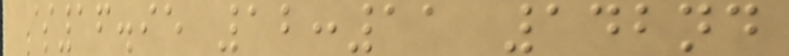$16.95 12:11 142nd
